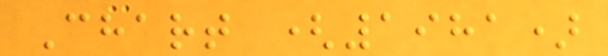Chart (1981)
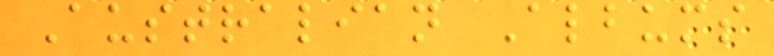Australian Albums
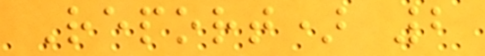Report) 2
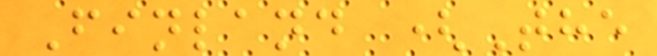Finland (The
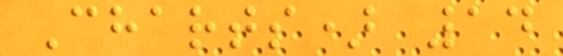Charts) 14
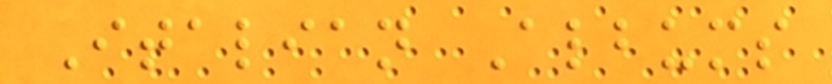Italian Albums
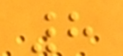8
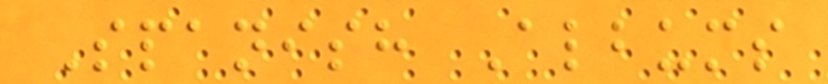Spanish Albums
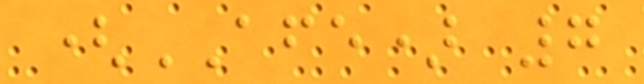(AFE) 7
